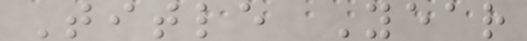Title Year
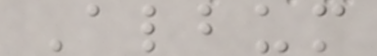Album
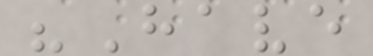"Have
